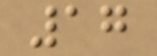17
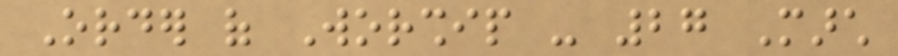Order of Worship - 27 March
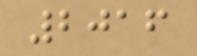2016
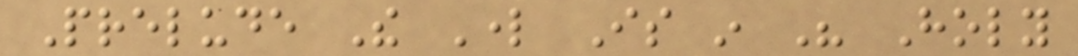Prelude The Lord Is in His Holy
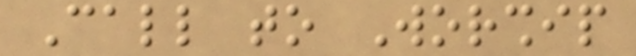Call to Worship
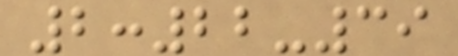2:22-39
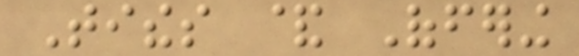Tithes & Offering
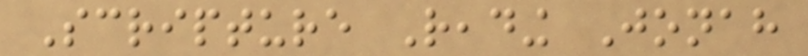Scripture Reading Jonah
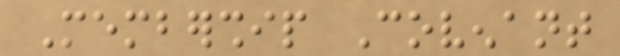Membership Covenant
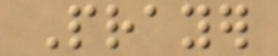Prayer
